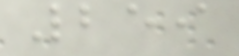259
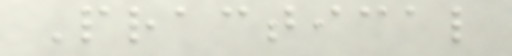Practical
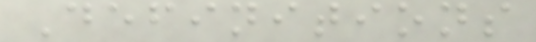Definitions
